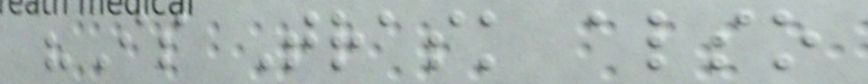"Is Trask also
